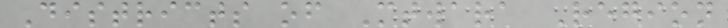Districts of Mtwara Region
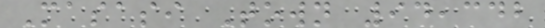Masasi Town 94,342
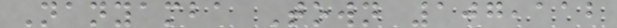Nanyamba Town 107,112
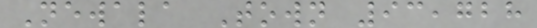Newala Town 93,728
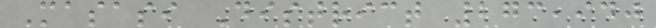Masasi District 273,940
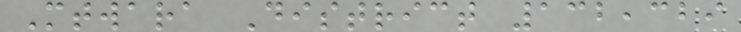Mtwara District 132,329
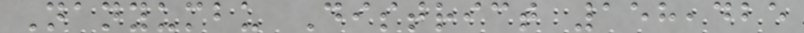Nanyumbu District 158,425
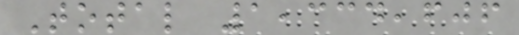Total 1,334,606
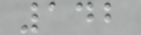142
